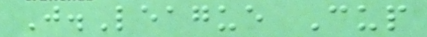J.League Cup
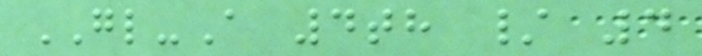GL-A 4th / 4
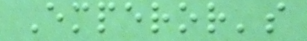Emperor's
